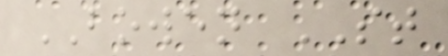BOWEN ST
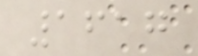1617
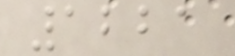1221
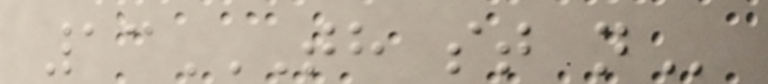13TH ST N
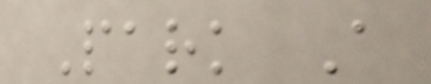Park A
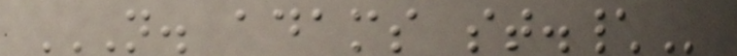N. ADAMS ST.\
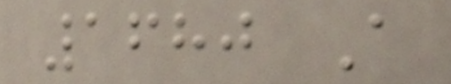1680 A
